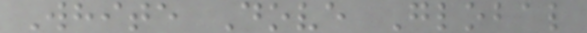White Dove Global
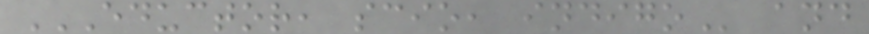EDUCTOR, SCIO, INDIGO and
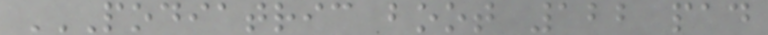PODIATRIC BOOT 122 PAD
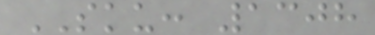SKU: 1308
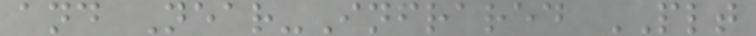and Near-Infrared PLT
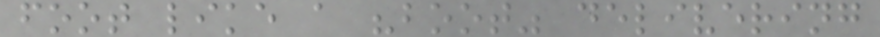foot like a "boot" delivering
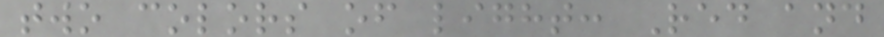two colors of light: Red and
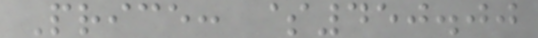Price: $450.00
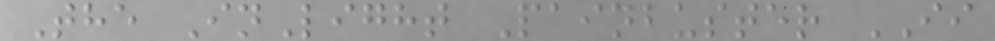The InLight Painbuster II
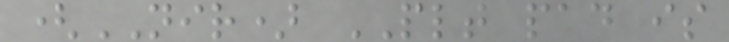(NIR) PLT pad is
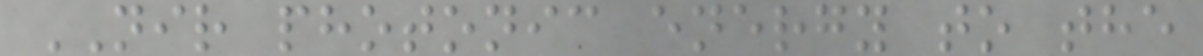NIR photonic energy to the
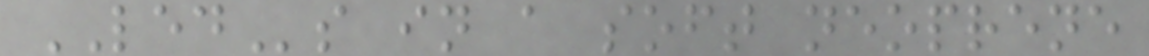LEDs in a soft neoprene
